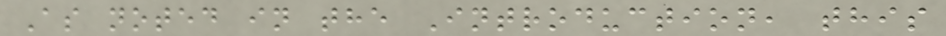As noted in the Introduction, this
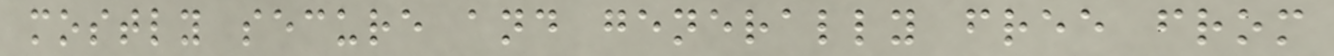mostly secure and generally free from
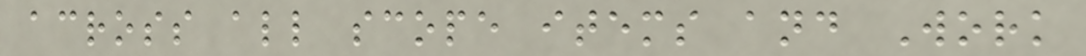across all scope items and Work
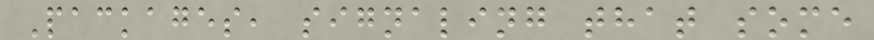Packages, signaling that some
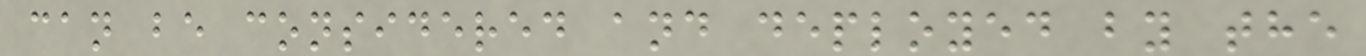can be considered and deployed by the
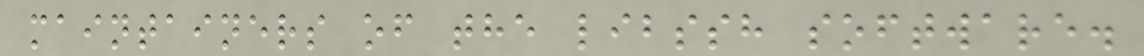maintainers of the libssh software.
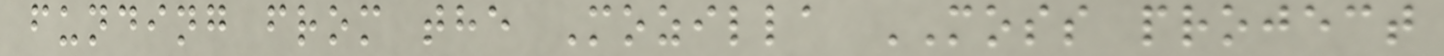funding from the Mozilla MOSS project
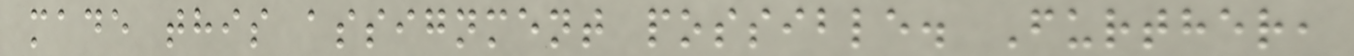made this assignment possible. Further,
